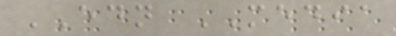EDN MEDIA
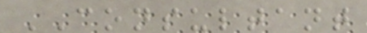CONSULTANT
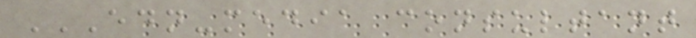EDN-MEDIA CONSULTANT
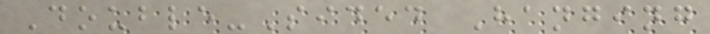Double-Sided Hanging
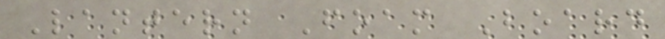Lantern Foam Board
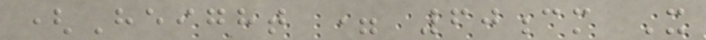(Height = 60cm X
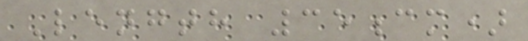Length 35cm)
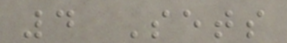4 Sets
